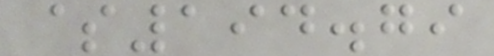$194.79
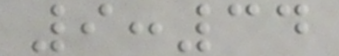9:34
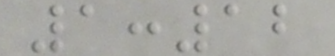1:12
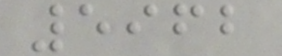5962
